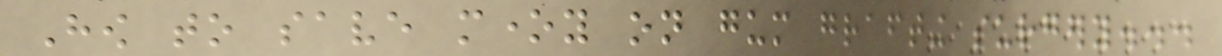How to save money on gum grafting surgery...
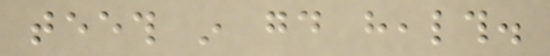teeth in good health.
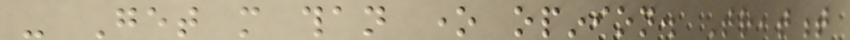- Get more than one opinion. Treatment
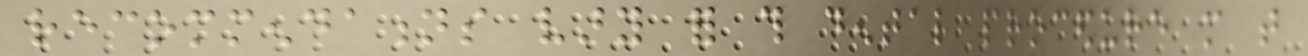recommendations vary for this dental procedure more that
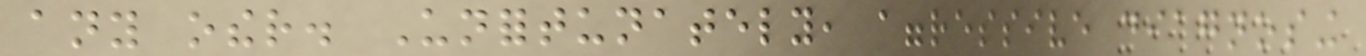any other. Unfortunately, aggressive diagnosing
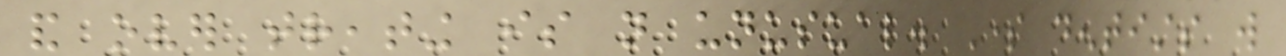and over treating is not unusual. Some dentists will
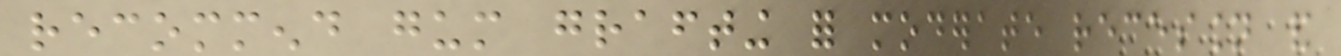recommend gum grafting for moderate recession and
